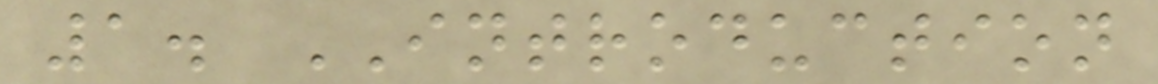1. INTRODUCTION
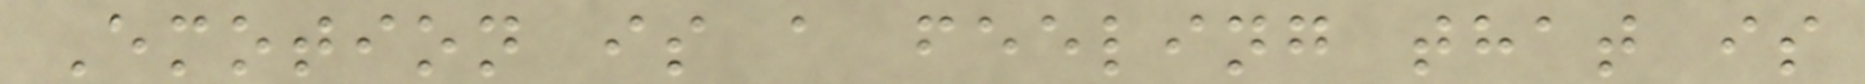Emotion is a feeling that is
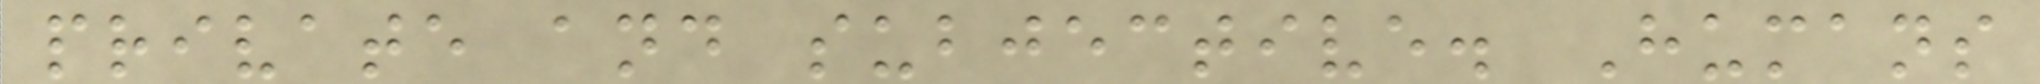private and subjective. Humans
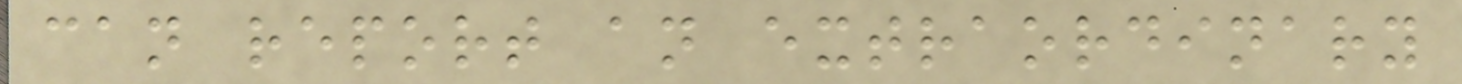can report an extraordinary
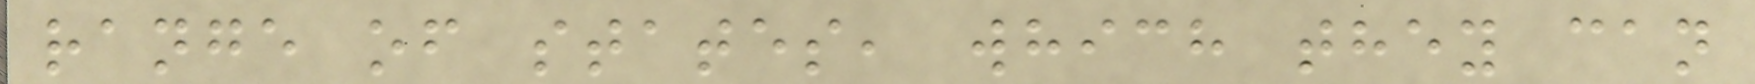range of states, which they can
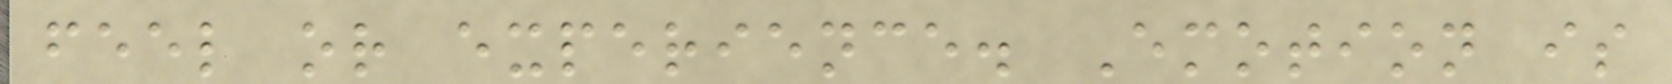feel or experience. Emotion is
